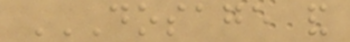DOSAGE AND
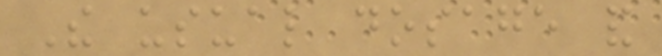The usual dosage and
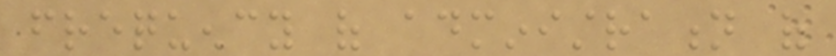frequency of administration of
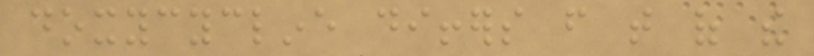doxycycline differs from that of the
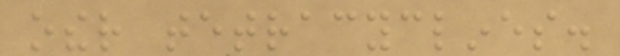other tetracyclines.
